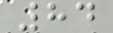84
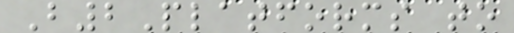B2Platforms to
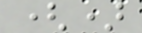()
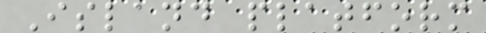Island platform
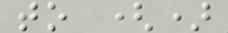to ()
